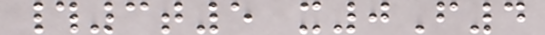#3t5 x0F4
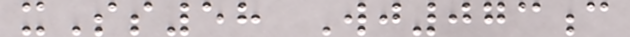xSs58 Wj073c
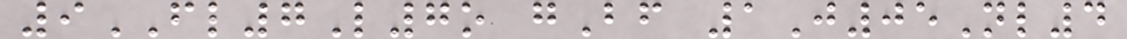9FL7L7o gBf 1J05Nl4
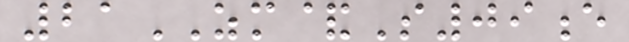21ZM&S09e
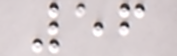56
